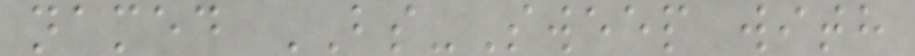named BS-Sweep with
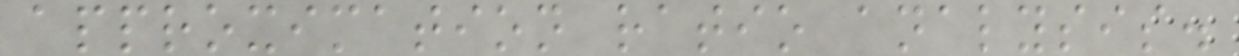approximation ratio analysis.
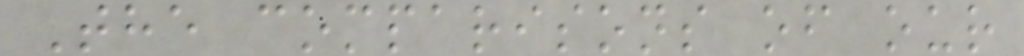The comparisons of our
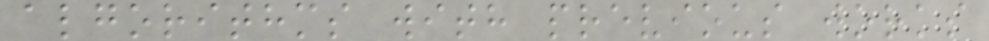algorithms with previous works
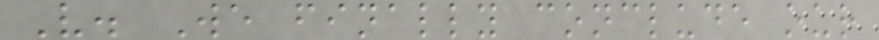V. We finally conclude our
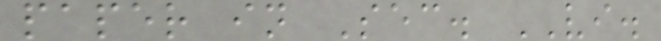paper in Sec. VI.
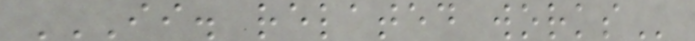II. RELATED WORKS
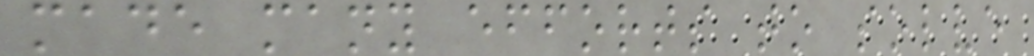made many efforts to solve
